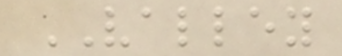VALLEY
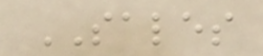SALES
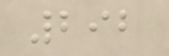292
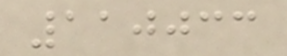110033
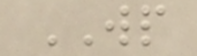WP
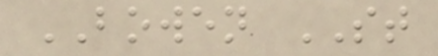BOWEN ST
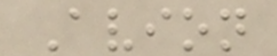Avion
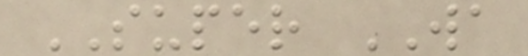SUPER WA
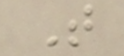T
